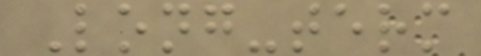Long-term
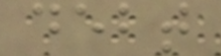debt
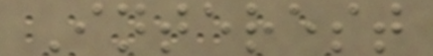Interest
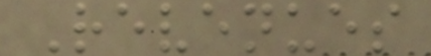Revenues
